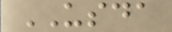USDA
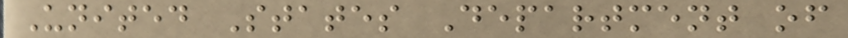United States Department of
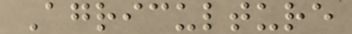Agriculture
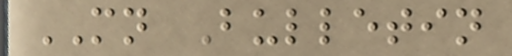MN Bulletin
